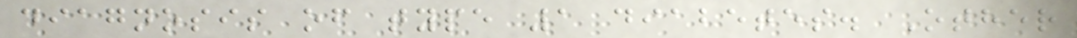diagnosis of type 1 diabetes. Other
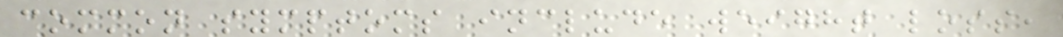common symptoms include weight loss,
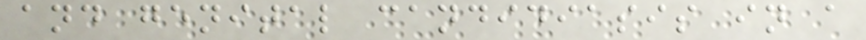and genital candidiasis in a
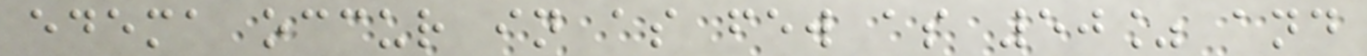edema occur in as few as 50% and
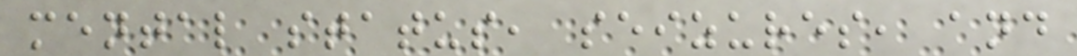mental status, seizures, and
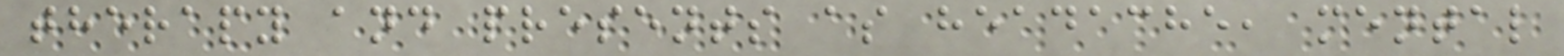therapy and presents as headache, mental
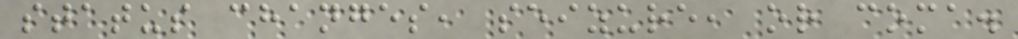status changes, seizure, or coma.
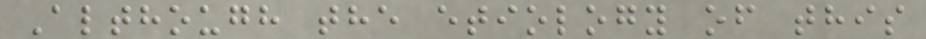Although the etiology of this
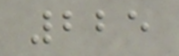225
